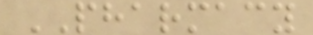PHARMACY
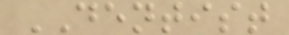DENTIST
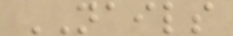NAILS
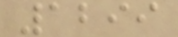1299
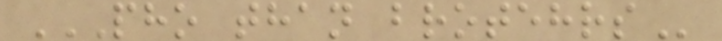PHO THAN BROTEHRS
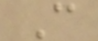C
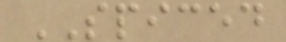SPICED
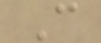C
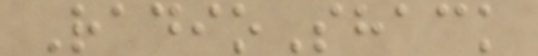RadioShack
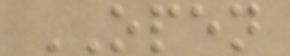OPEN
